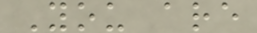You are
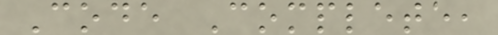Code Complete,
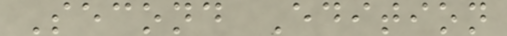Second Edition
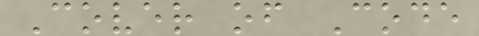Cover of Code
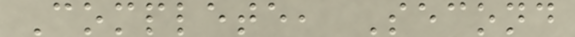Complete, Second
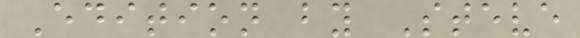Edition by Steve
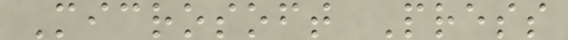Microsoft Press
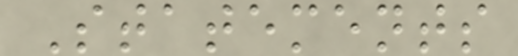Statements
